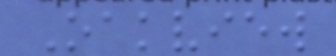Oakview
